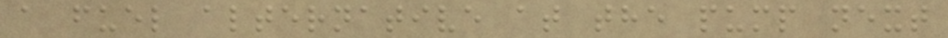a fuel alternative at the pump next
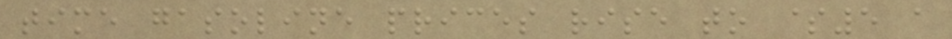time gasoline prices rise to $5 a
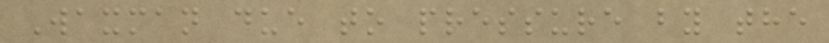Waxman due to pressure by the
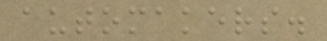automakers.
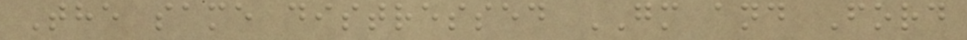The same distressed GM and Ford
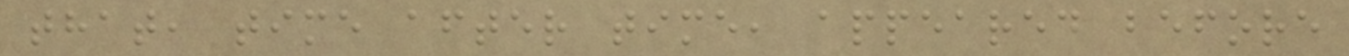that, time after time, appeared before
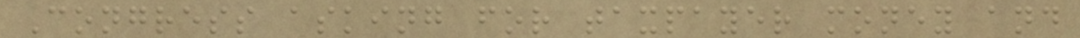Congress asking for taxpayer money and
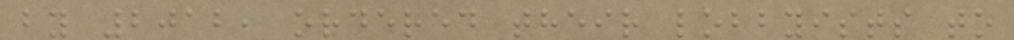by 2012, ordered their lobbyists to
